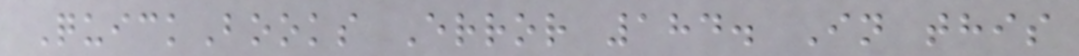QuickBooks Error 184. In this
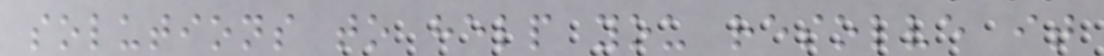solutions to help you resolve it
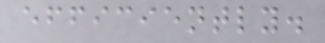efficiently.
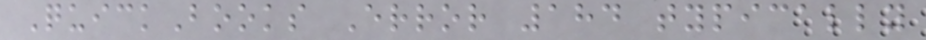QuickBooks Error 184 typically
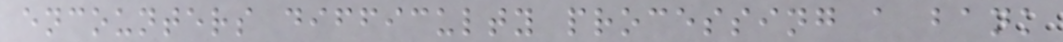encounters difficulty processing a bank
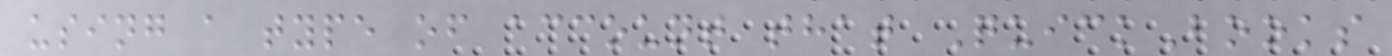using a type of account that QuickBooks
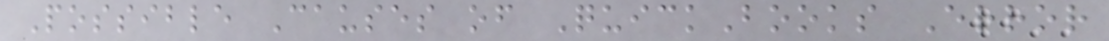Possible Causes of QuickBooks Error
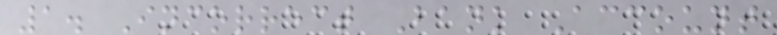1. Incorrect Bank Account
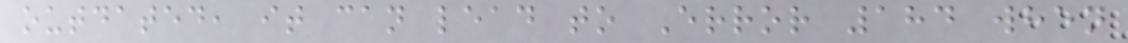outdated, it can lead to Error 184 when
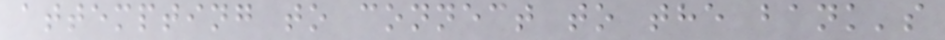attempting to connect to the bank's
